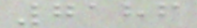7186
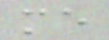me
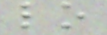lo
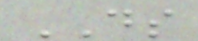DS
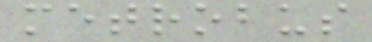metrobus
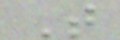T
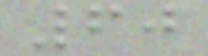60
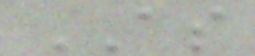AS
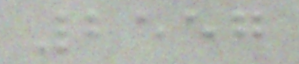2557
